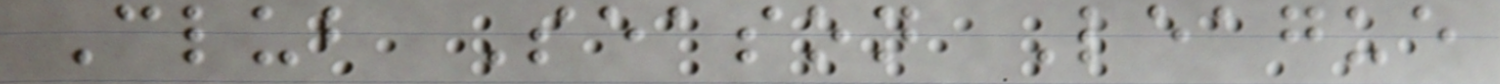Club Season League
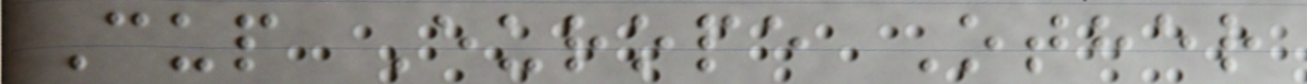Cup Europe Other
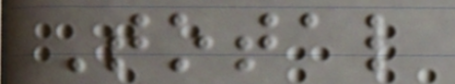Total
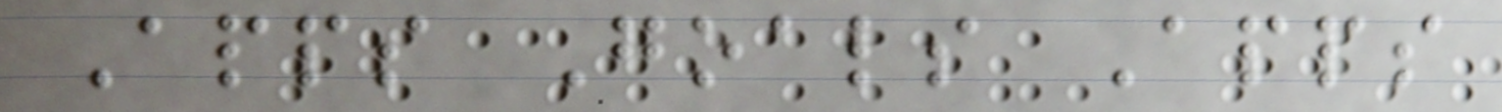Apps Goals Apps
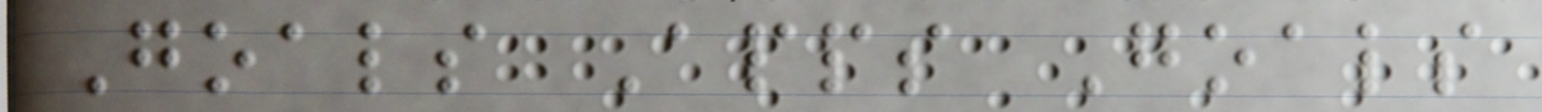Goals Apps Goals
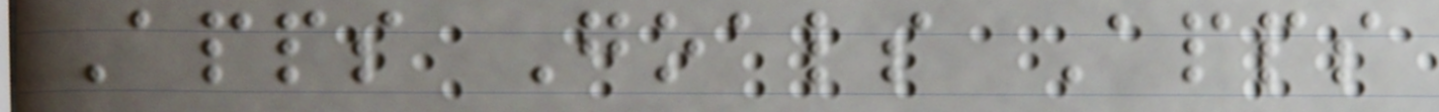Apps Goals Apps
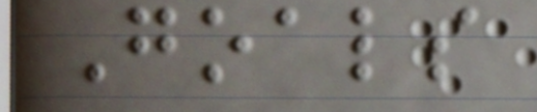Goals
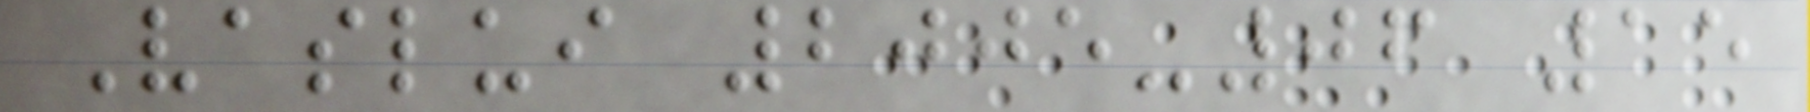Vaslui 2005-06 15
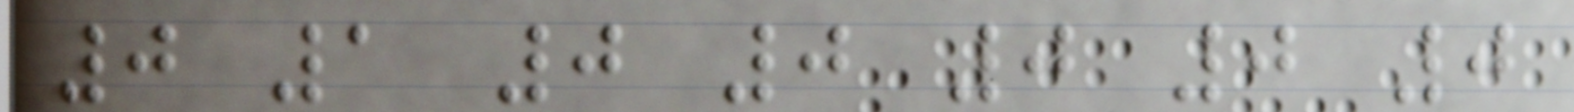0 1 0 0 0 0 0
